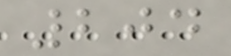204
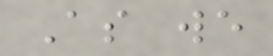As we
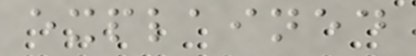explained
